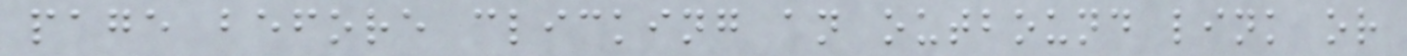page before clicking an outbound link or
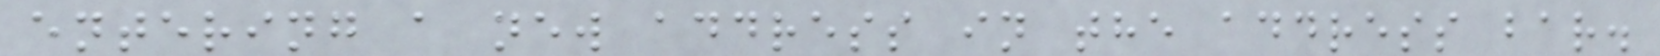entering a new address in the address bar.
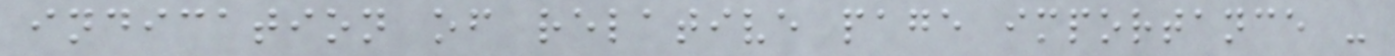indication of relative page importance -
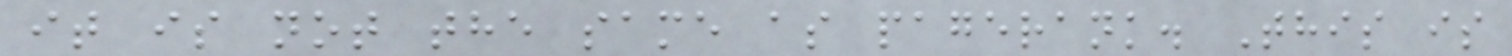it is not the same as pagerank. This is
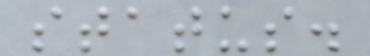status.
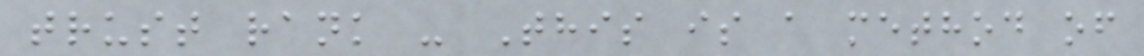trust rank - This is a method of
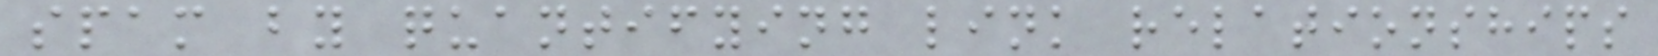spam by quantifying link relationships
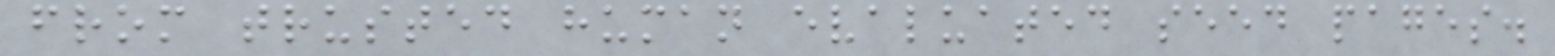from trusted human evaluated seed pages.
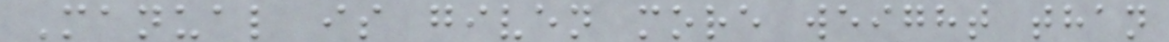Manual is given more weight than
